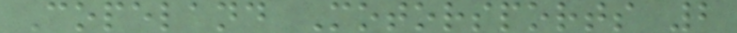Copeland Motorsports 2
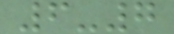6-7
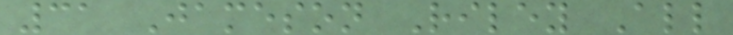31 Jameson Riley All
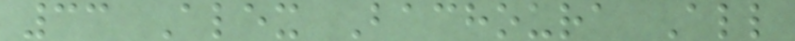33 Alex Bachoura All
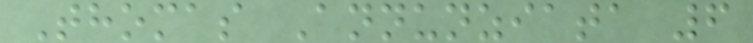Thomas Annunziata 6
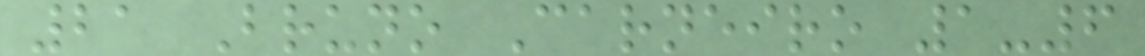21 Bruno Carneiro 1-6
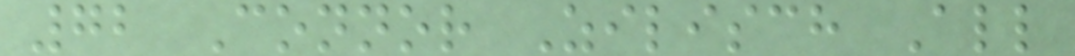72 Connor Zilisch All
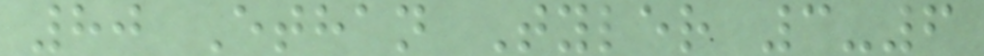80 Ethan Tyler 3-6
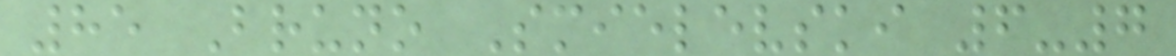85 Bruno Smielevski 6-7
